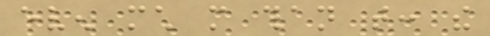even much more than that: the
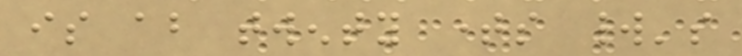is about twenty times world's
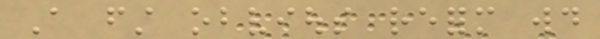A first obvious reform would
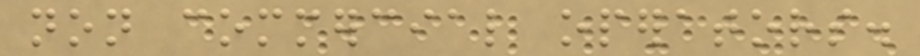non commercial operators.
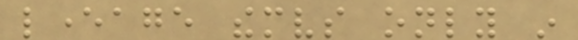leverage themselves only in
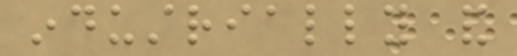industrially and
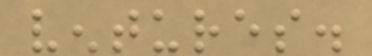ventures.
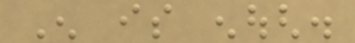Enough is enough.
